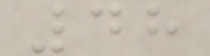48
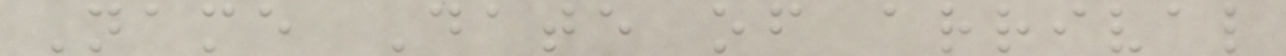Name Date of arrival
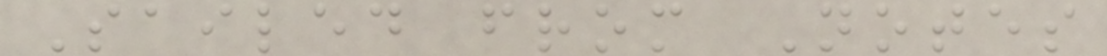Sailed from Notes
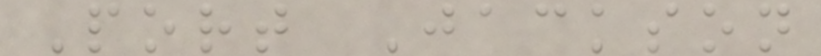Port Jackson
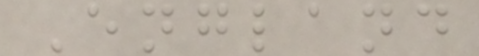England
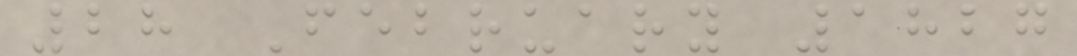28 February 1827
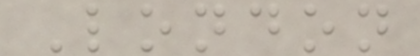London
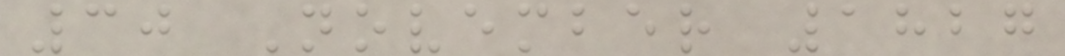30 November 1827
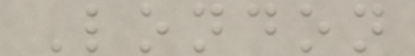London
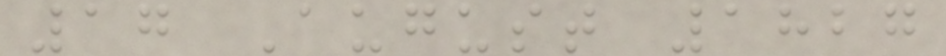17 August 1827
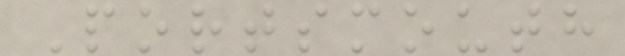Portsmouth
